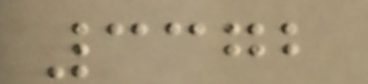3372
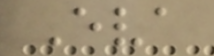Eva
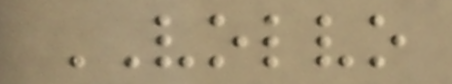VOLVO
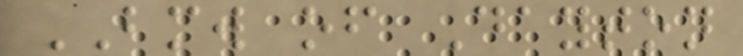BMW of Dayton
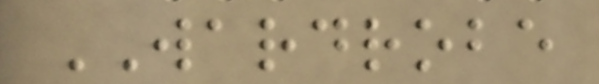WARDROBE
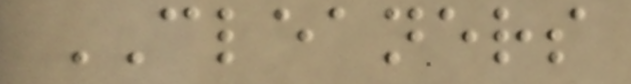CLEANERS
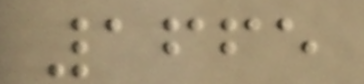1665
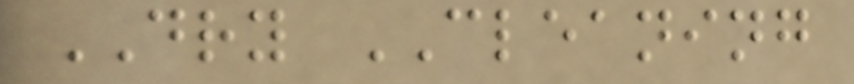DRY CLEANING
